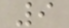9
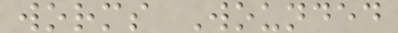worms Wounded
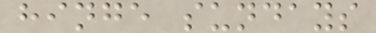hinge sundays
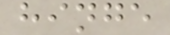hinge
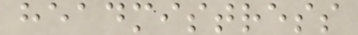headmistress
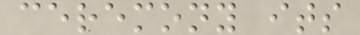ceremony its
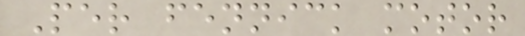Per fennick motor
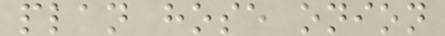plan hose onion
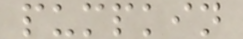pumpkin
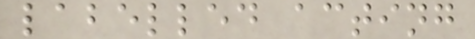labelled acting
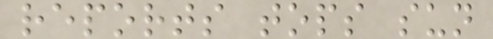reports tops sun
